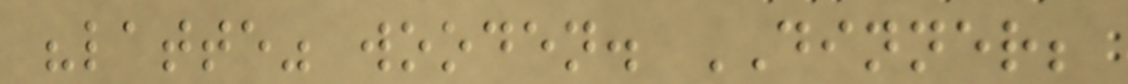"latte" wooden. DINNER;
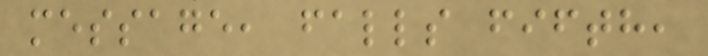message, falls fifth,
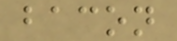bacon
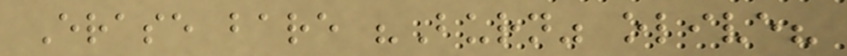Erase bare "Burn" olive?
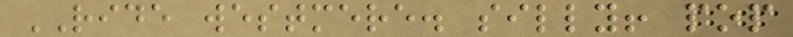RIDE westmere. silly! pop
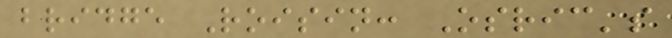bridge Roisin: Osric's
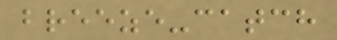breeze-catch
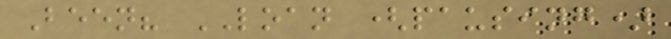Been? LOAN (pausing)
